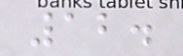12.
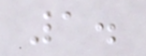1.
